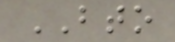BTO
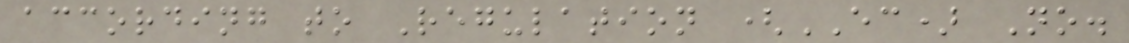according to Regulation (EC) No.
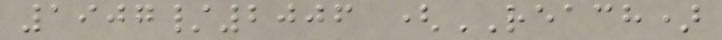1907/2006 (REACH)
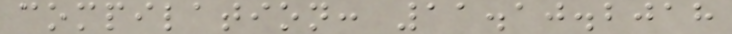compilation: 11.10.2018
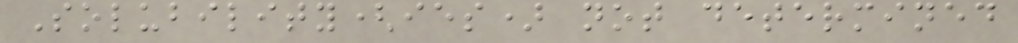Solubility(ies) not determined
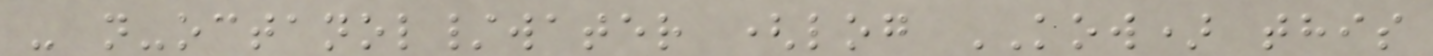- n-octanol/water (log KOW) this
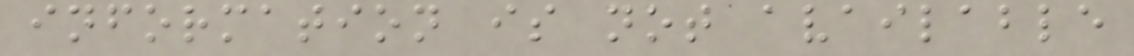information is not available
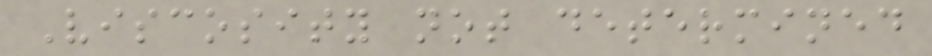Viscosity not determined
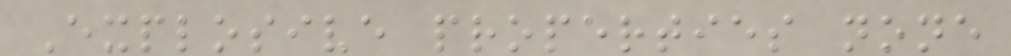Explosive properties none
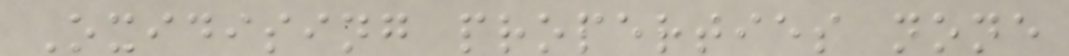Oxidising properties none
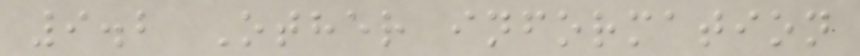9.2 Other information
